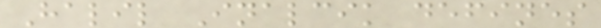Halil Inalcik defines
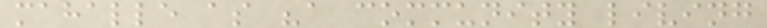mahalle as "a community living
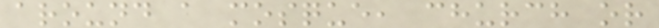around a mosque, church or
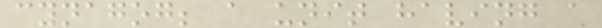cynagog; a unit having a
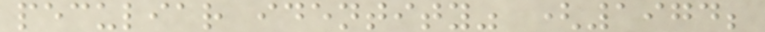peculiar identity" (1974;
